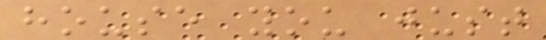house you just
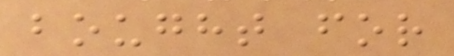bought for
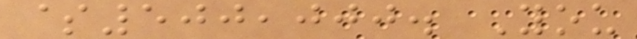$500,000. You
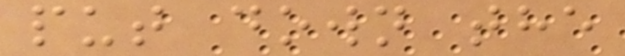put down the
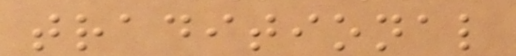traditional
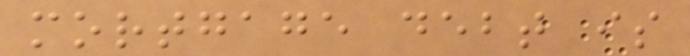mortgage debt is
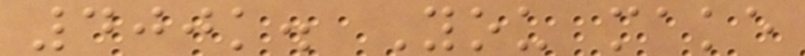400k. You make
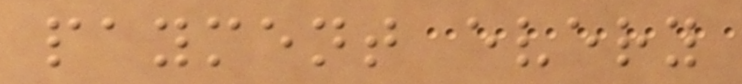payment every
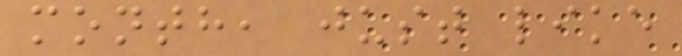month, just like
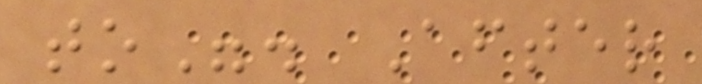to". After
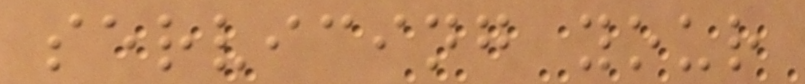servicing your
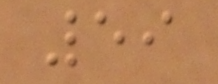59
